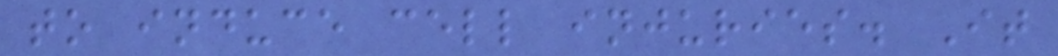to induce cell injuries. It
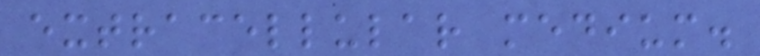extracellular medium.
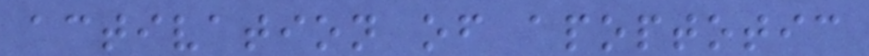activation of apoptotic
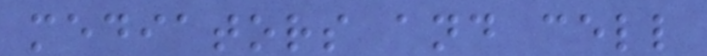mediators and cell
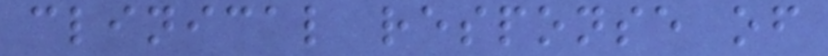clinical response of
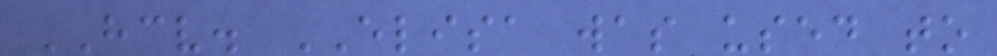HCV. ELISA was used to
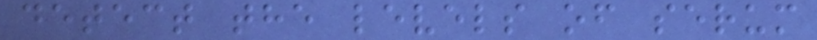detect the levels of serum
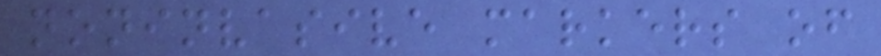noninvasive markers of
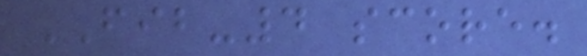FIB-4 score.
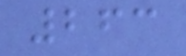263
